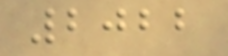2022
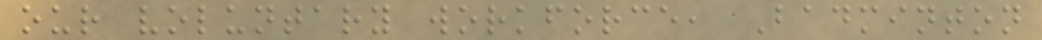our voluntary workforce, Badminton
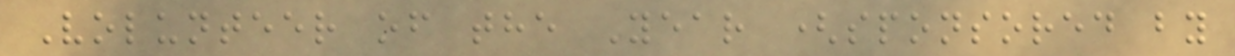Volunteer of the Year (sponsored by
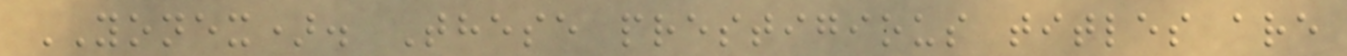YONEX). These prestigious titles are
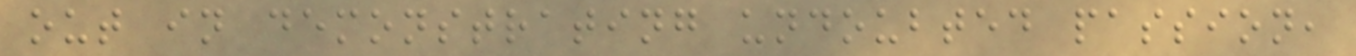out in demonstrating undoubted passion,
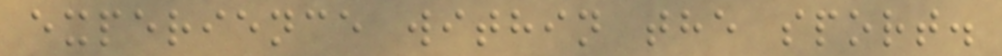experience within the sport.
